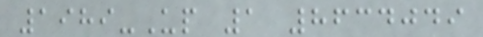1989-Up 1 8634049
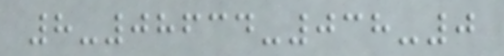8-08634-038-0
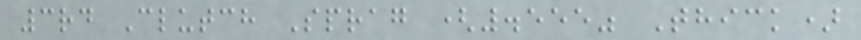3rd Clutch Sprag (.555" Thick)
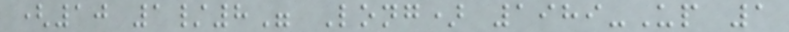(10 1/8" Long) 1989-Up 1
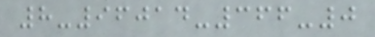8-96014-366-0
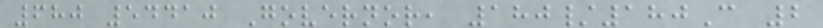680 54410 Governor, 180/180C 2
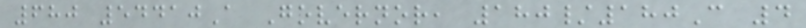680 54410A Governor, 180/180C 4
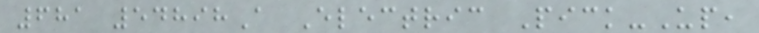681 54898A Electric Pick-Up,
